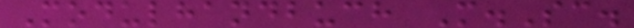Modulhandbuch M.Sc.
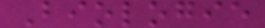Biologie
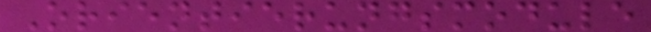Orientierungsmodule
